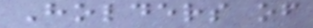Holders of
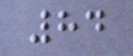84
